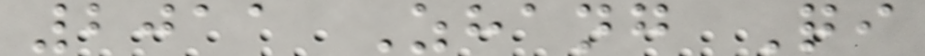2011 Zhang Qi
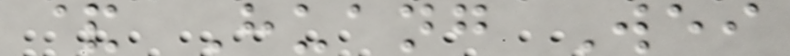& Huang Wei
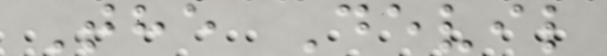The Devil
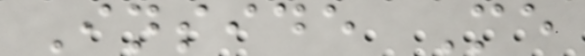Inside Me
